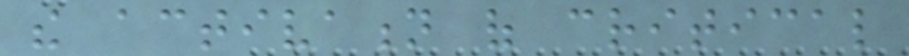the activation of critical
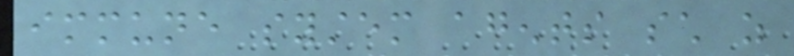immune system agents such as
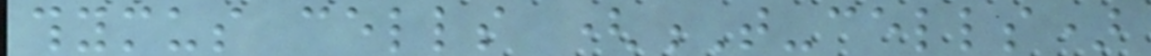thymus cells (T-cells)
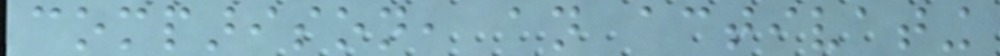comparison, an activating
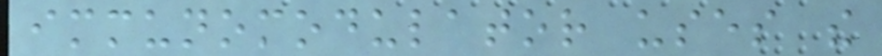immunomodulator uses the
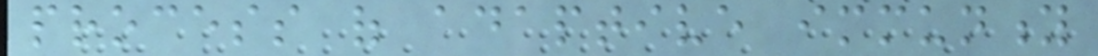process of adaptive immunity
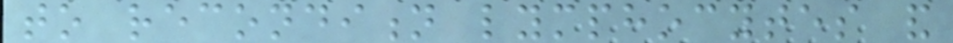to recondition lymphocytes and
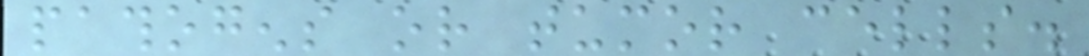pathogens or tumor cells.
